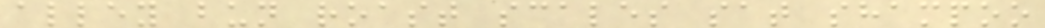alley bun roast scales sat shampoo
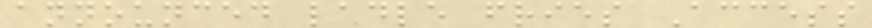announced ladle fries Access
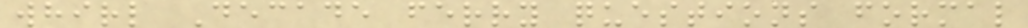whirl Decade ferry questions formal
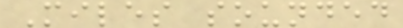Miles sounded
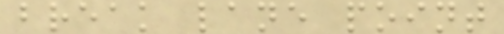break lane point
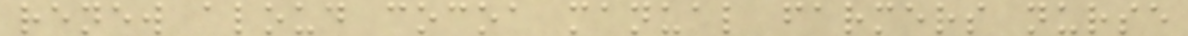renew aloud cocoa manual farmers nurse
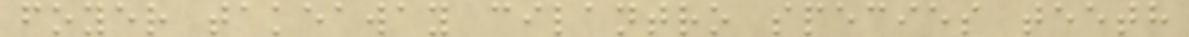foyer takeaway cilantro species teeth
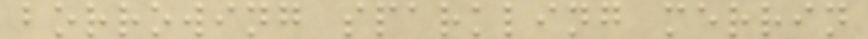borrowing sparkling merrin
